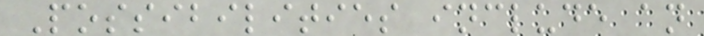Possibilities include an
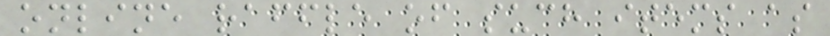online raffle of such items as
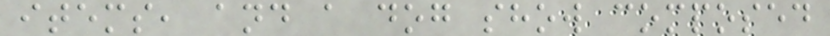items, and a dog show composed
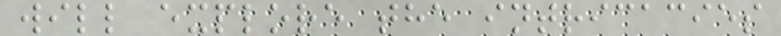will explore the intricacies
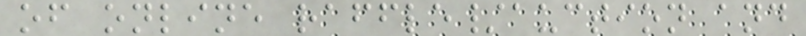of online raffle/auction and
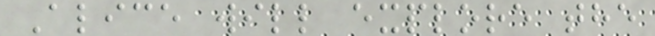Alice will explore the
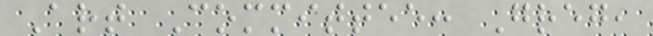Art Committee: Greg,
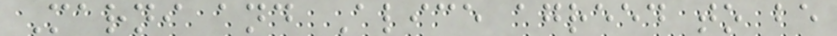Marni and Alice agreed to be
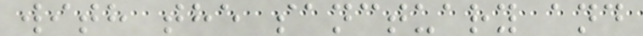with the sanctuary and
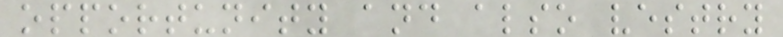opportunity and also vestry
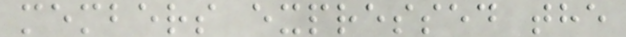members expressed the
